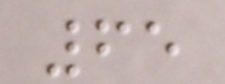65
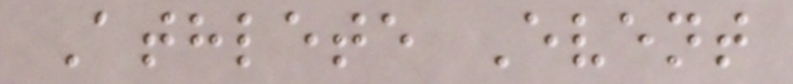Athlete Event
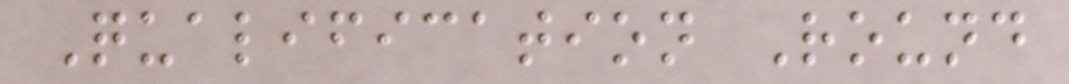Qualification Round
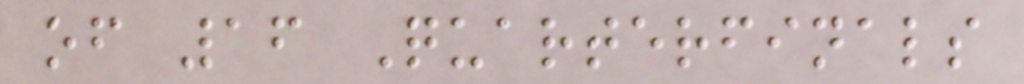of 16 Quarterfinals
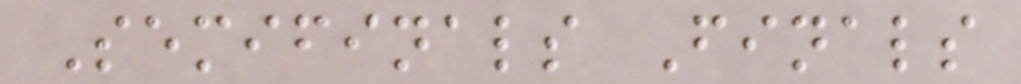Semifinals Finals
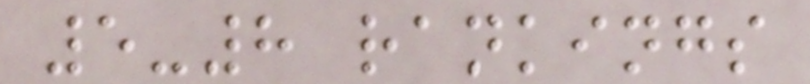5-8 rankings
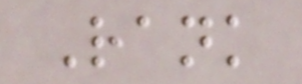Rank
